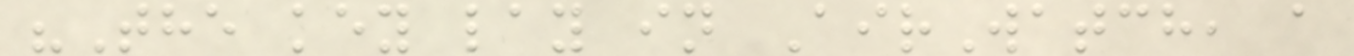"The key lay in AirWatch, a
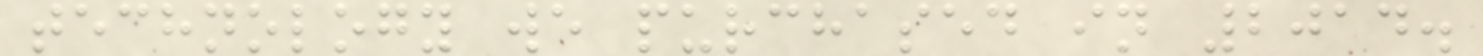technology we purchased in 2014.
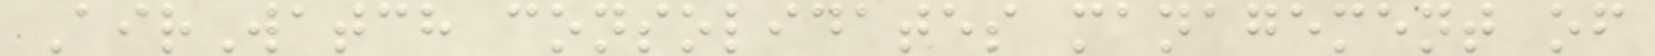AirWatch consolidates management of
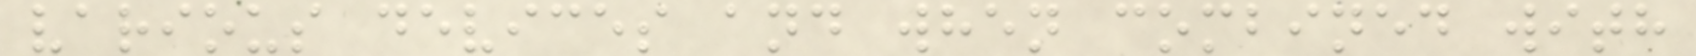various devices and when combined with
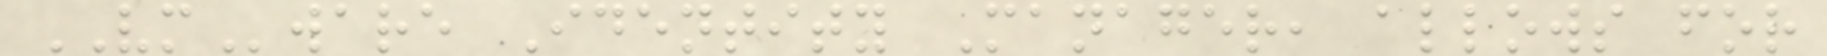VMware Identity Manager, allows for
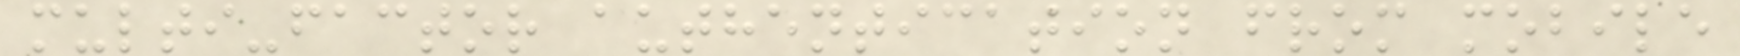multi-factor authentication from mobile
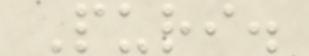Puri.
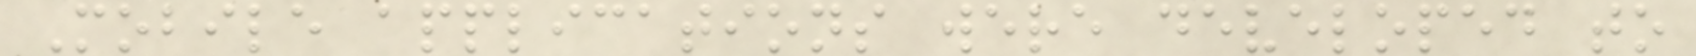Mobile applications were developed to
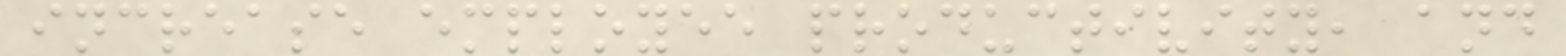increase employee productivity, and
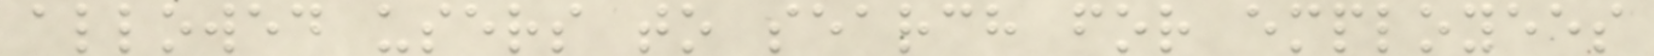allowed users to search for employees
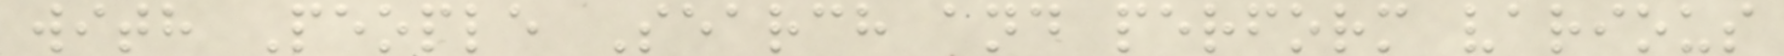with People Search and perform various
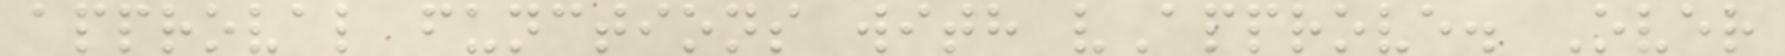approval functions with vApprove. Over
